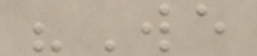"We
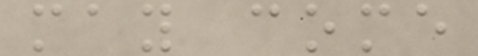may come
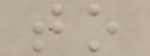to
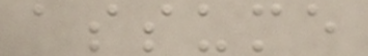assume
